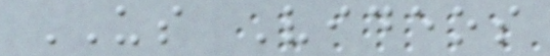US Videos
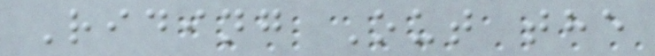Riding Out the
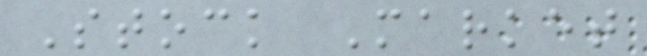Stock Market
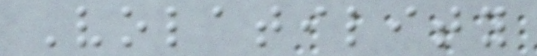Volatility
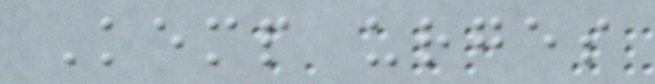Kemp urges
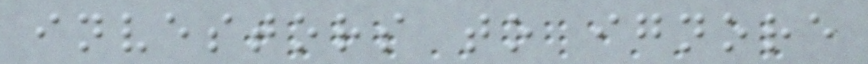investors to ignore
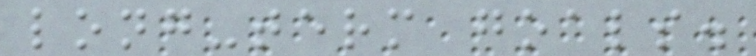long-term goals.
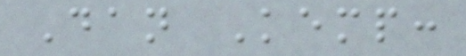Dan Kemp:
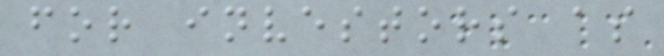for investors as
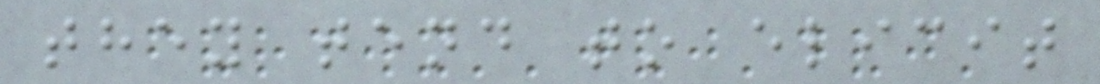they tend to elicit
